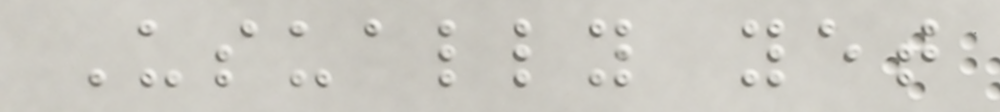Usually yet
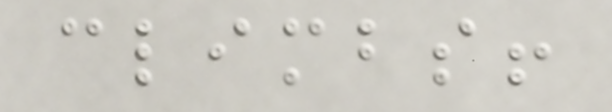climbs!
